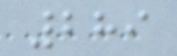289
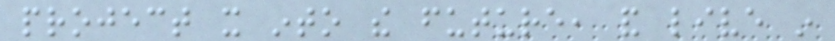project it into the future, and live in
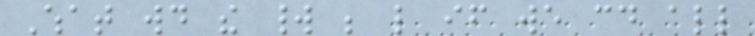What would the world be like if we could all
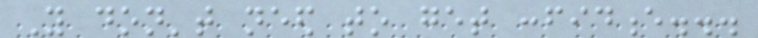You don't need to get confidence...
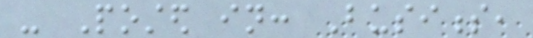- Posted in: Business,
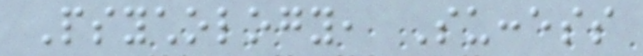Psychology, Success
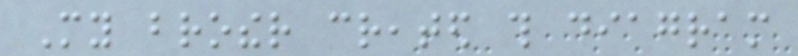My brother created this diagram
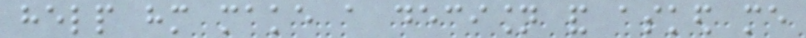help him make a decision and asked me
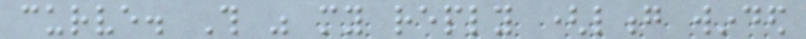curve. This was my reply (long winded
